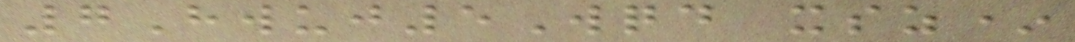7Hwuj5Wqd xsz*
